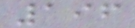196
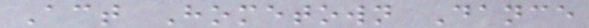Act Hometown Dance
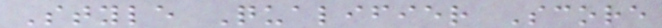Style Qualifier Score
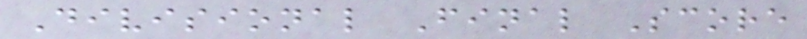Divisional Final Score
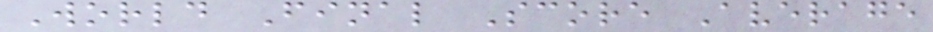World Final Score Average
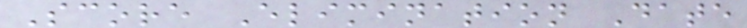Score Elimination Date
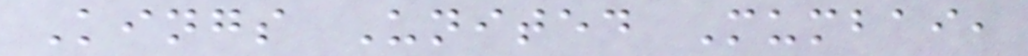Kings United Mumbai,
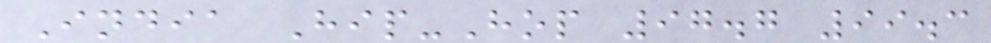India Hip-Hop 97.7 99.3
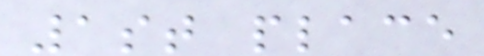1st place
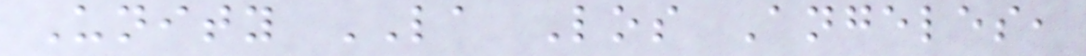Unity LA Los Angeles,
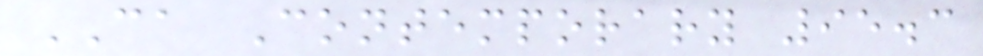CA Contemporary 95.3
